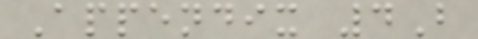Appendix 4B
